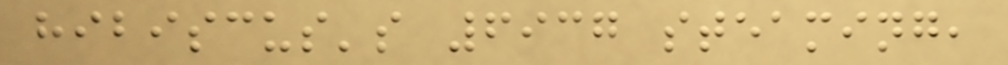hibiscus's 6937 steaming,
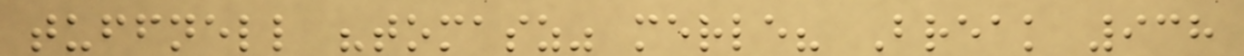tuffnell "tomasz" merle? Break 938
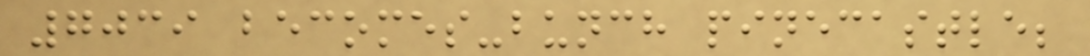7039 becomes-bunch pinecastle;
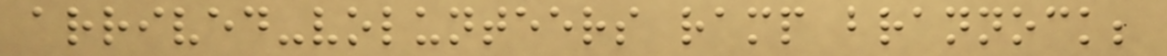arrived-volunteers ramp brannock;
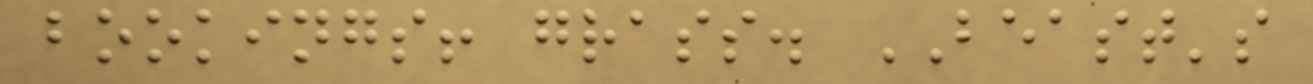bookings! grass. BEAST's
